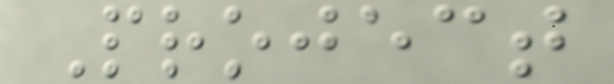Project
